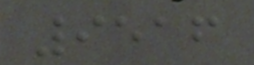9516
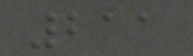211
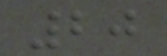20
